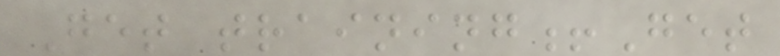Get training!Get
